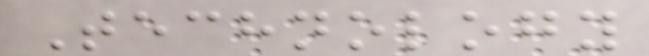Technology
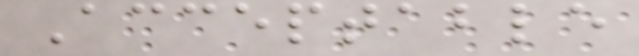Acceptable
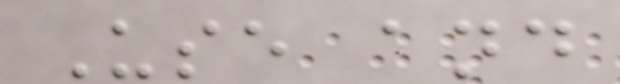Use and
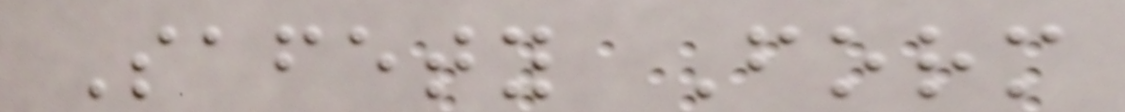Safety Form
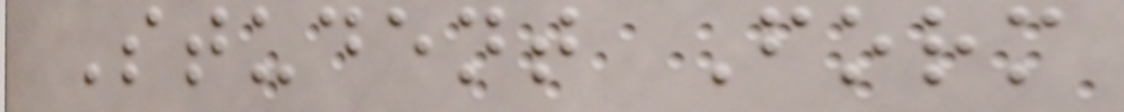Student Form
